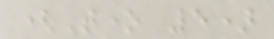(Tone 5)
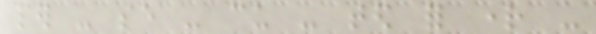per - se - cu - ted for right -
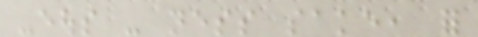-eous - ness sake, for
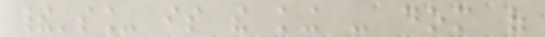their's_ is the king - dom of
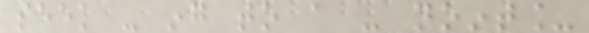seek - ing to a - noint_
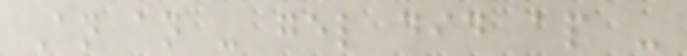An an - gel did ap -
